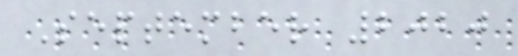September 2020
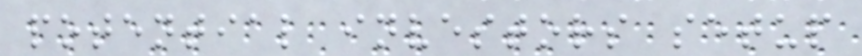potential investors setup
